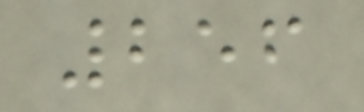256
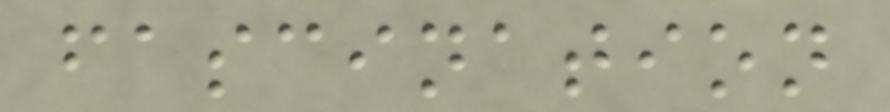fascination
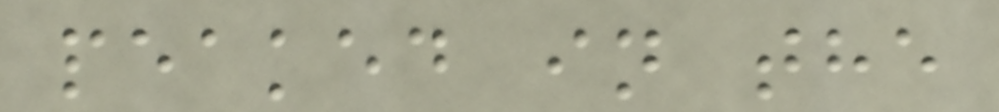peaked in the
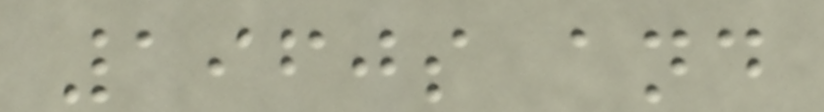1960s and
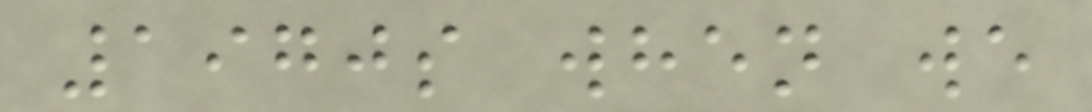1970s when we
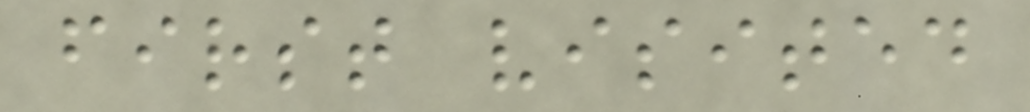first visited
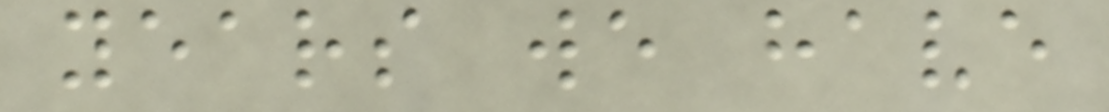years we have
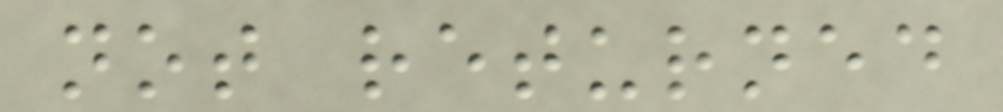not returned
